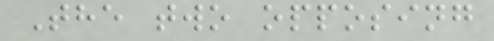The two opposing
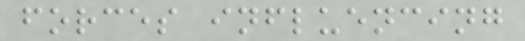forces influencing
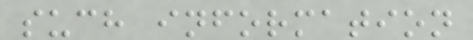such information
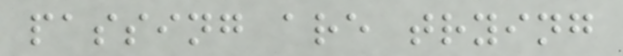passing are trying
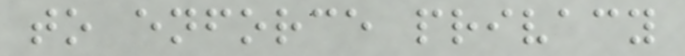to enforce privacy
